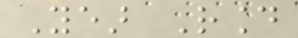Year Round
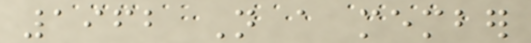1962 Not a member
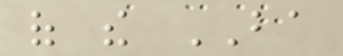of the BA
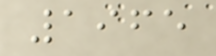1965
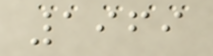1969
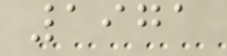1971
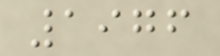1976
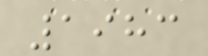1983
